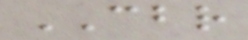CBR
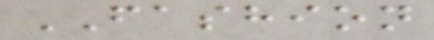FASHION
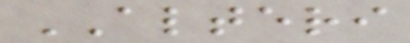ALTERI
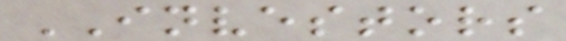INVESTORS
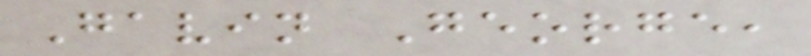Gavin George,
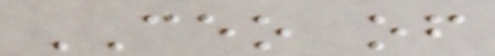CEO of
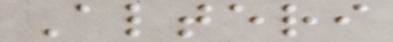Alteri
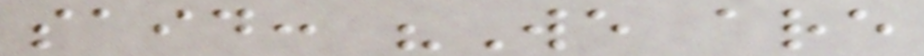said: "We are
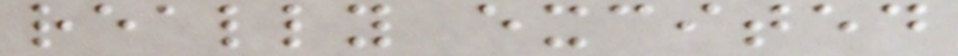really excited
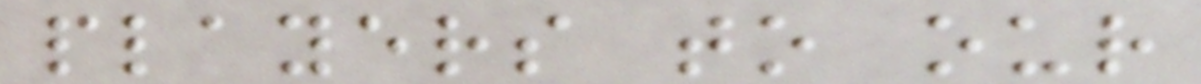players to our
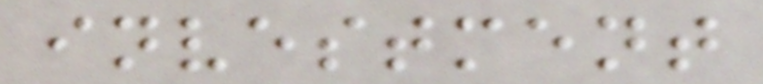investment
